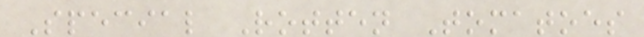Special Rotten Tomatoes
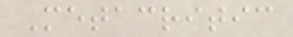Metacritic
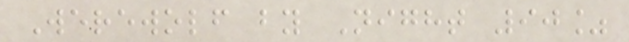Werewolf by Night 90%
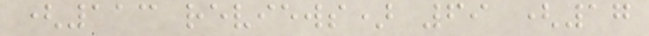(113 reviews) 69 (17
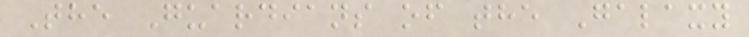The Guardians of the Galaxy
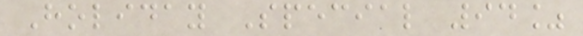Holiday Special 94%
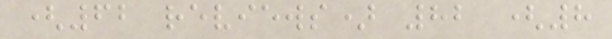(62 reviews) 82 (8
